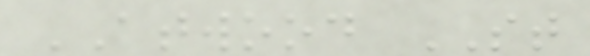ATWOOD ST
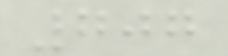707
